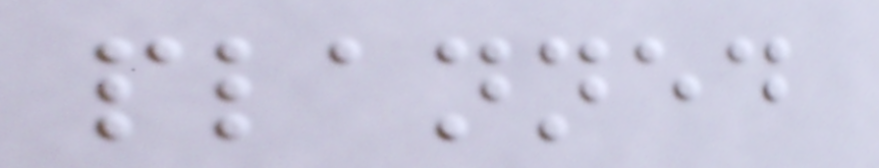planned
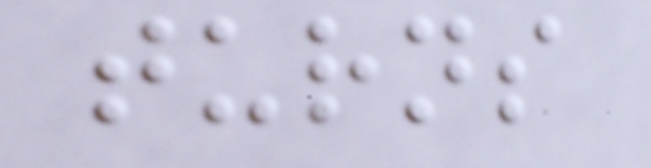turns
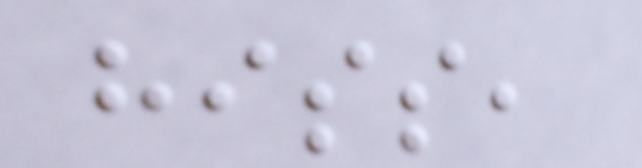hiss,
